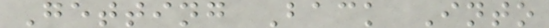Getting Back Into
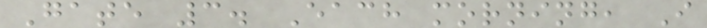Gate 3. Each morning, I
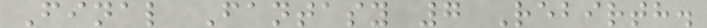Final Fantasy 7 Rebirth.
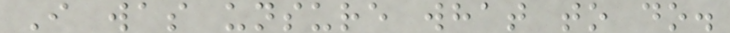I was unsure what to do.
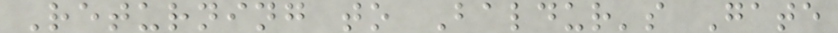Returning to Baldur's Gate
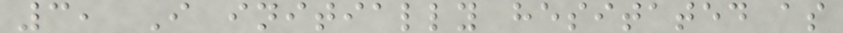3, I initially hesitated as
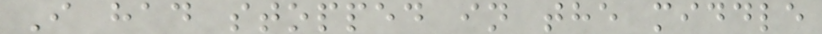I had stopped in the middle
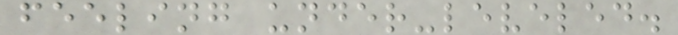feeling under-leveled.
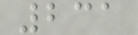231
